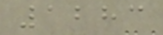1283
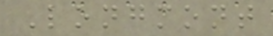Longmont
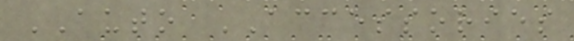AUTO ACCESSORIES
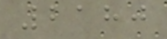2180
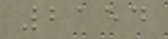2154
